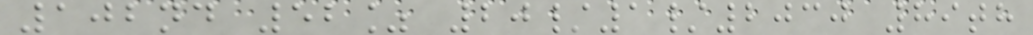102nd 52% 20/1/2030 89th
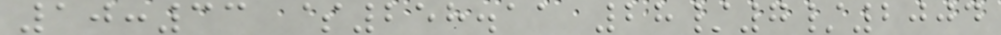10:33 $258.11 28/7/2004
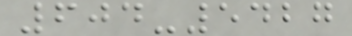604-5427
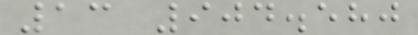13 904.580
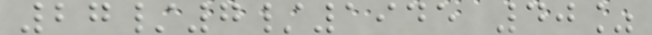27/7/1945 40%
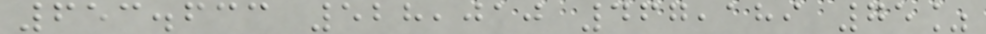653.633 528,010 467,189 75%
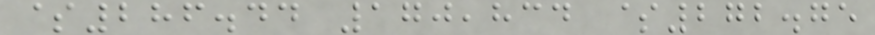$286.44 170,834 $272.75
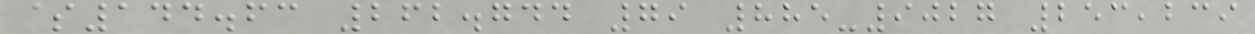$144.63 262.744 79 885-9027 253,239
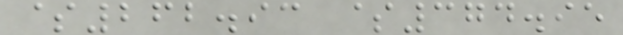$262.93 $374.95
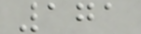171
